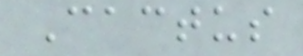Cactus
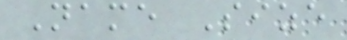Name Size
